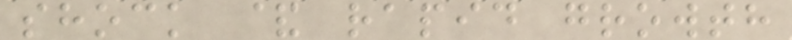shock & rapid growth
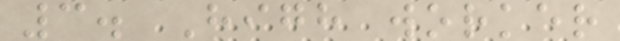3. High worker
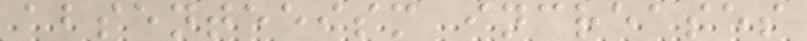absenteeism increases
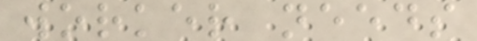worker needs
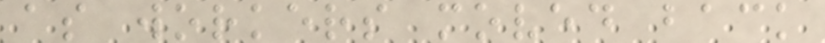as workers moved back
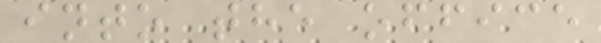into the office
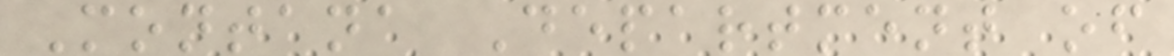Montana Department of
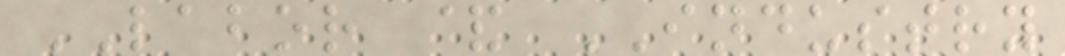LABOR & INDUSTRY
